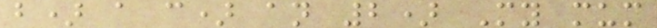b) a c) an 2) My mum
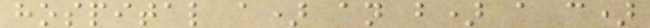hospital a) an b) a c)
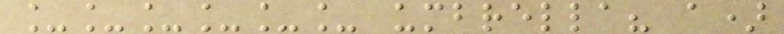______ umbrella? a)
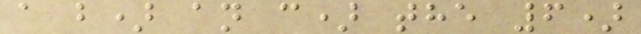a b) an c) the 6)
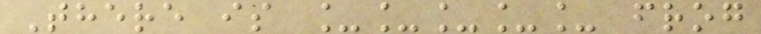There is _____ frog
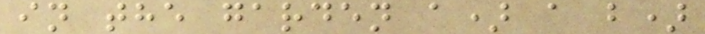in the garden a) a b)
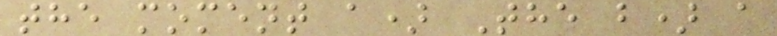the moment a) The b) a
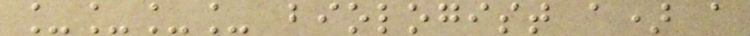____ biologist a) a
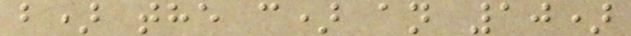b) the c) an 10)
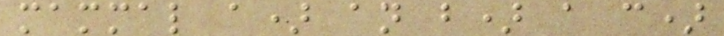mammal a) an b) a c)
